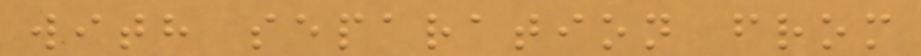with separation from
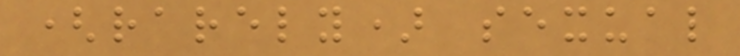(rarely) sexual
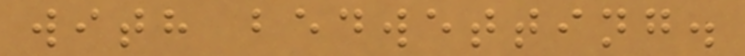with bedwetting.
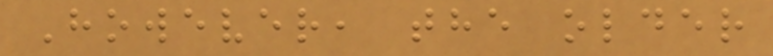However, the older
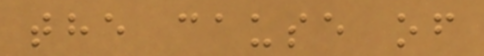the cause of
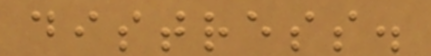distress.
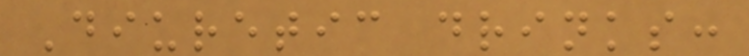Diuretic drinks:
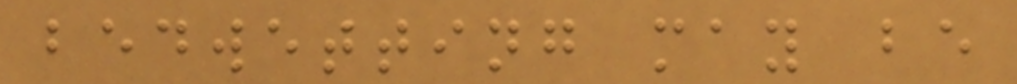bedwetting may be
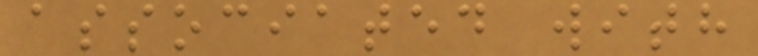associated with
